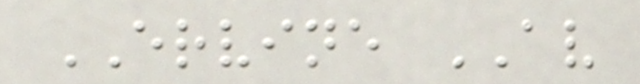ERVINE AV
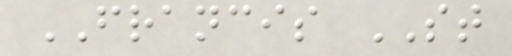FRANCIS ST
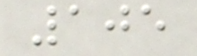105
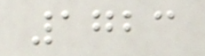1723
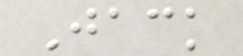Jack
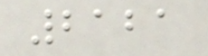2121
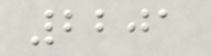2201
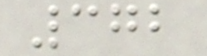372
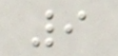9
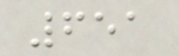651
